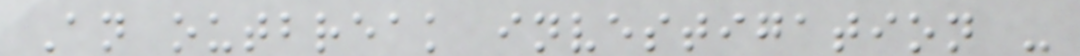An outbreak investigation -
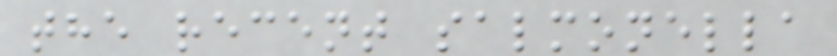the recent salmonella
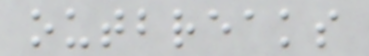outbreaks
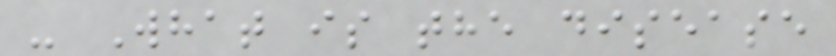- What is the disease
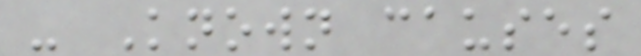- Known causes
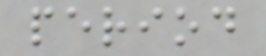period
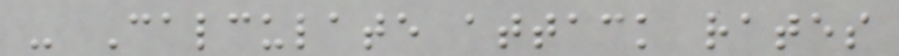- Calculate attack rates
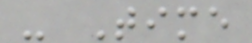- Time
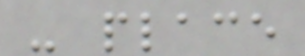- place
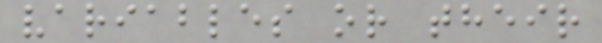variables or their
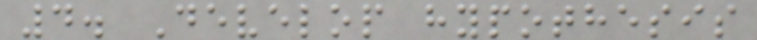4. Develop hypothesis
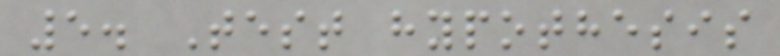5. Test hypothesis
